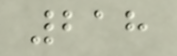218
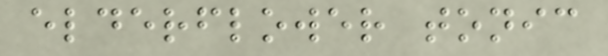elderflower tonic
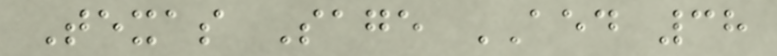Texas Sage AED 38
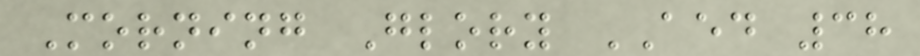Morning Glory AED 38
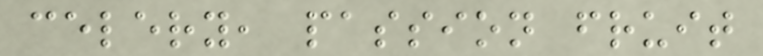celery, passion fruit
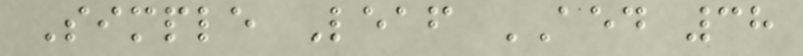Simple Leaf AED 38
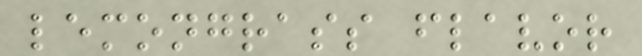lemongrass flavor
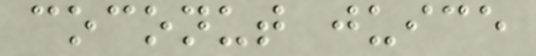coconut juice
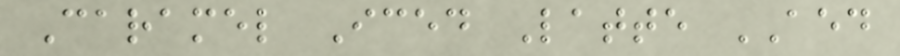Caramel Iced Latte AED
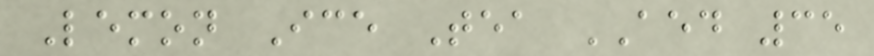Lemon Ice Tea AED 35
